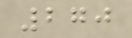270
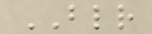BLR
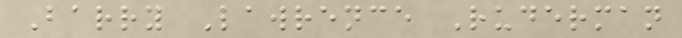Barry Lawrence Ruderman
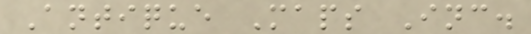Antique Maps Inc.
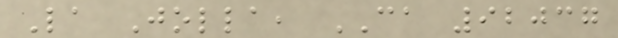La Jolla, CA 92037
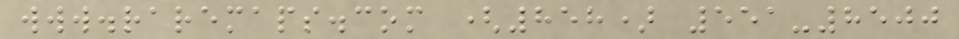www.raremaps.com (858) 551-8500
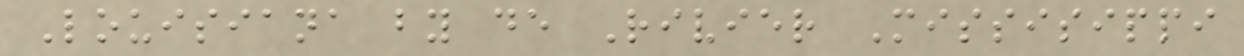Louisiana by de Rivier Missisippi
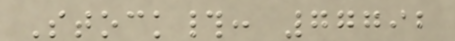Stock#: 77792
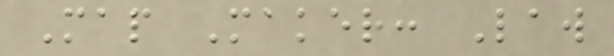Map Maker: Law
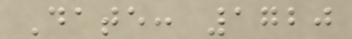Date: 1720
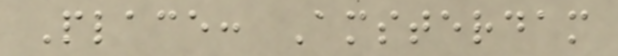Place: Amsterdam
